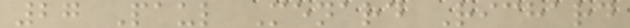27 Paul Menard Richard
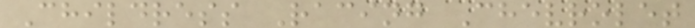Childress Racing Chevrolet
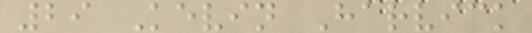29 Kevin Harvick
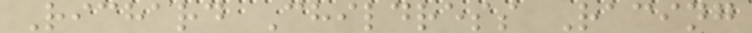Richard Childress Racing
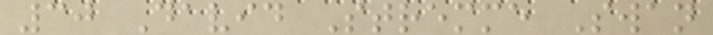30 David Stremme Swan
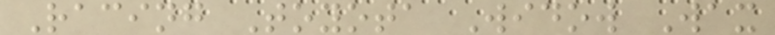Racing Toyota Widow Wax
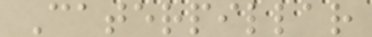Caterpillar
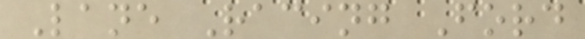Lane Racing Ford
